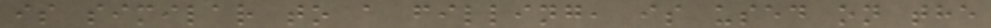is similar to a filling, is used on the
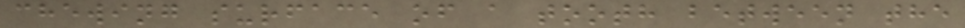chewing surface of a tooth between the
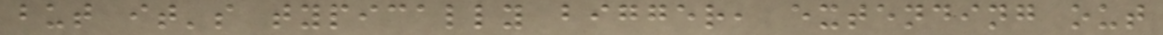but it's typically bigger, extending out
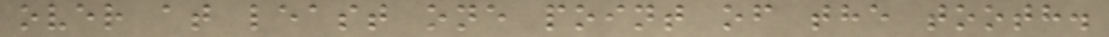over at least one point of the tooth.
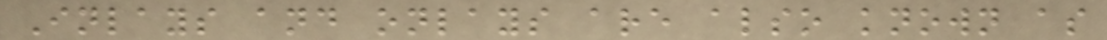Inlays and onlays are also known as
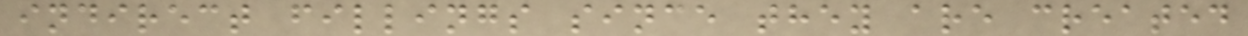indirect fillings since they are created
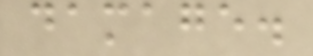damage.
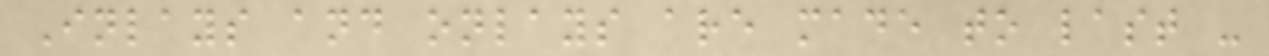Inlays and onlays are made to last -
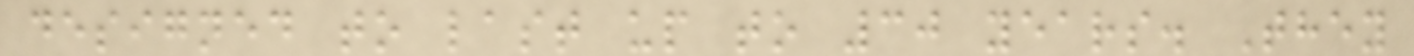designed to last up to 30 years. They
